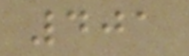401
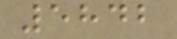5842
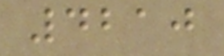4210
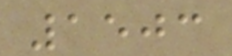1503
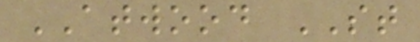ATWOOD ST
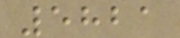5821
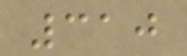310
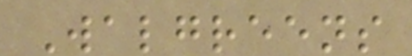Walgreens
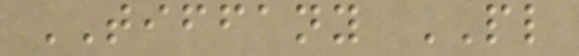TIFFANY PL
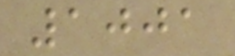1001
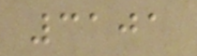3101
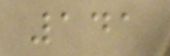141
